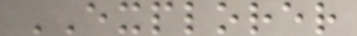EXPLORER
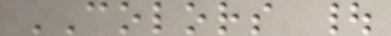COLORS |
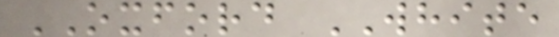OXFORD WHITE
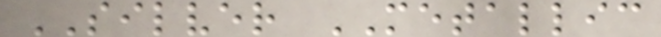SILVER METALLIC
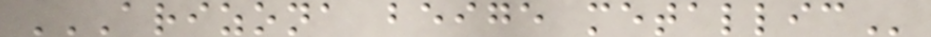ARIZONA BEIGE METALLIC
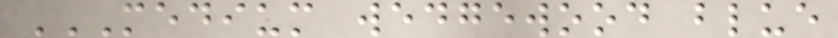MEDIUM WEDGEWOOD BLUE
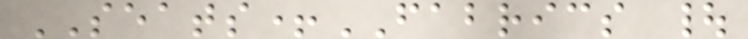SEATS+FABRICS |
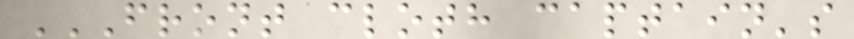FRONT CLOTH CAPTAIN'S
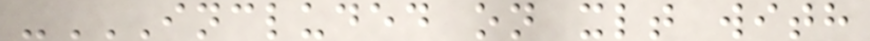-INCLUDED ON XLT WITH
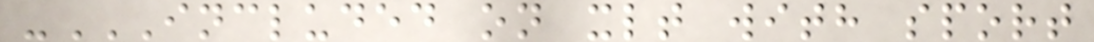-INCLUDED ON XLT WITH SPORT
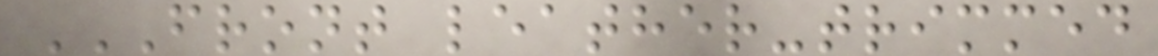FRONT LEATHER-TRIMMED
